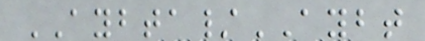AYBTA/AYBT
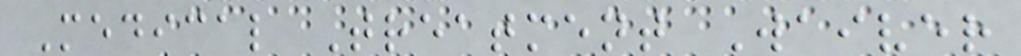Medical Treatment Waiver
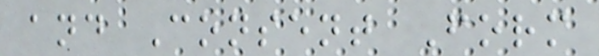and Consent Form
